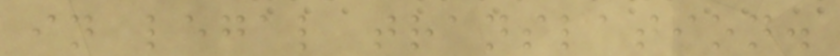in legal translation.
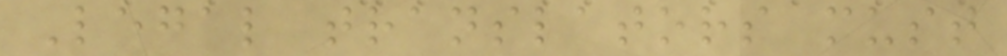Legal translators must
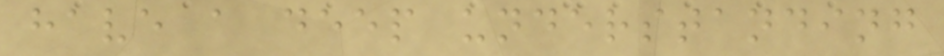have a deep understanding
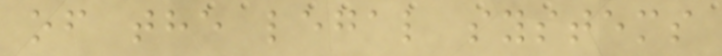of the legal systems
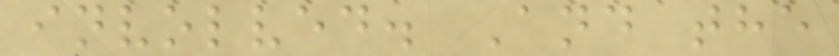involved. And the
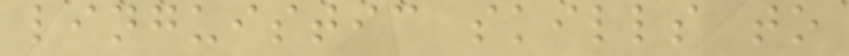linguistic skills to
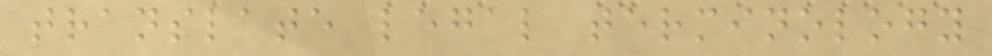translate legal terminology
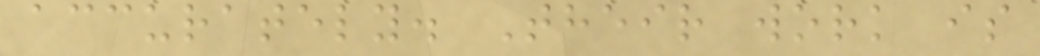accurately. Their work is
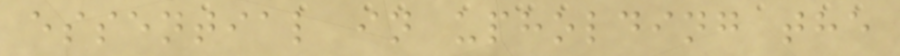essential in upholding the
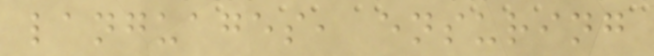languages, ensuring
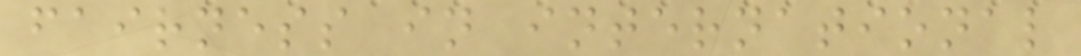fairness in international
